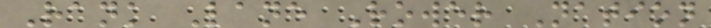Rank Lane Rower Nation
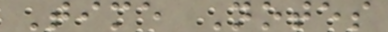Time Notes
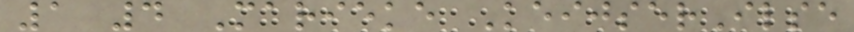1 4 Marieke KeijserIlse
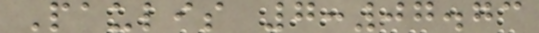Paulis 7:07.73
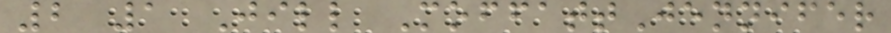2 1 Jill MoffattJennifer
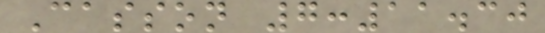Casson 7:11.30
